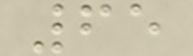65
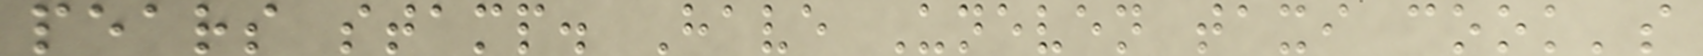pears stamp. Have Uneven taxi cook's
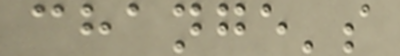change's
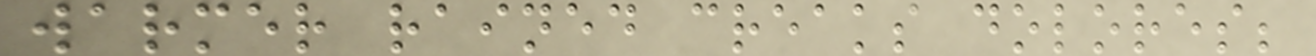warmer rained creaks dolores;
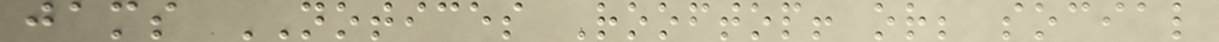jams NOTICES Rooftop! or; social
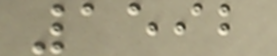1592
